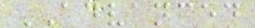ADVANCED
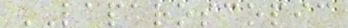LAPAROSCOPIC
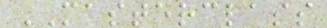MASTERCLASS
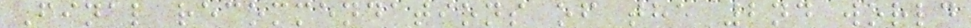Final recommendations of the 2nd world
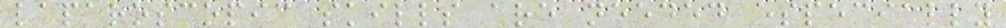laparoscopic skills are needed especially
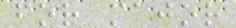for major
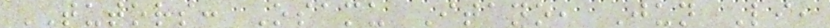TUTORS: Osamu Itano, Jun Li,
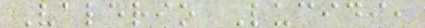Valerio Lucidi,
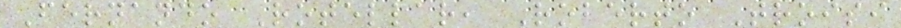Fernando Rotellar, Roberto Troisi
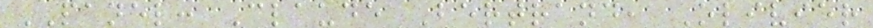PANEL: Claude Bertrand, Olivier
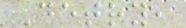Detry,
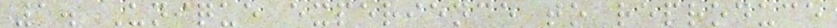1. Unique experience to reproduce
